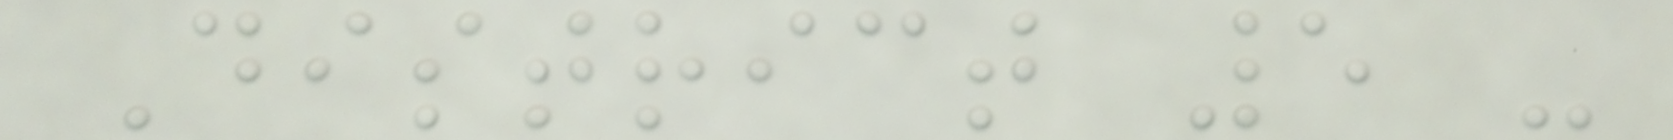District 5 -
